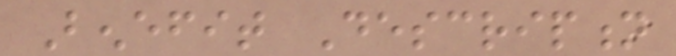Benefit Description
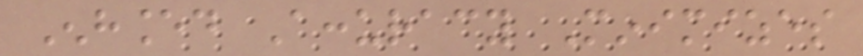Enhanced Accuracy Minimizes
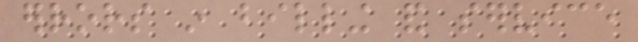errors in billing and service
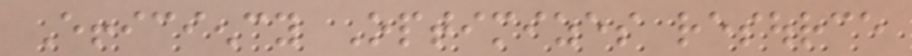Efficiency Optimizes resource
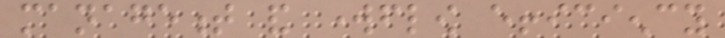management and workflow efficiency
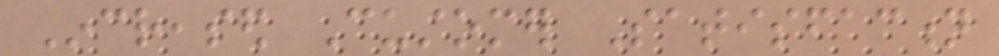Increased Customer Satisfaction
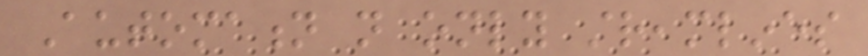Automation not only streamlines
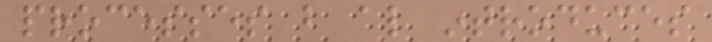processes but also introduces
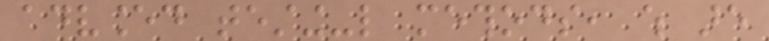advanced testing-like methods, which are
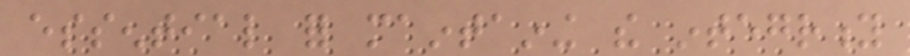essential for maintaining the integrity
